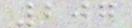207
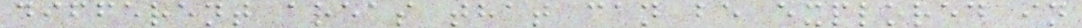different areas that can be explored in
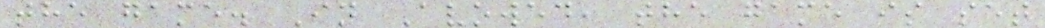the game. In Avowed, the game is set
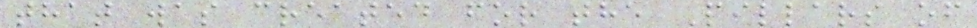that was created for the Pillars of
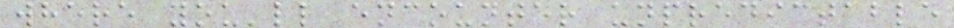where you'll encounter unpredictable
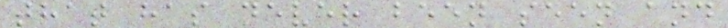that has never been seen and
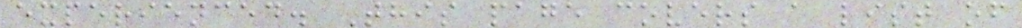experienced. This page covers a list of
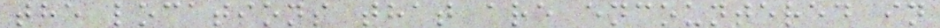the locations that are encountered in
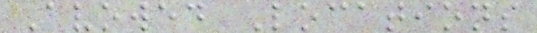Avowed Locations
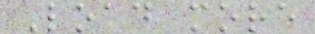Load more
